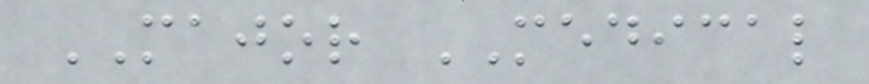MAJOR MEDICAL
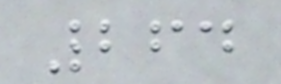264
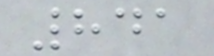841
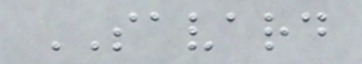SAVARD
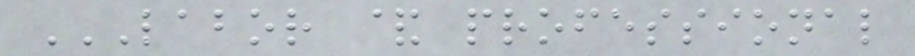LABOR & PROFESSIONAL
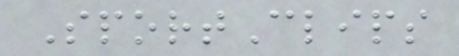SportClips
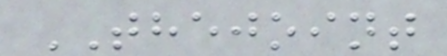THEJOINT
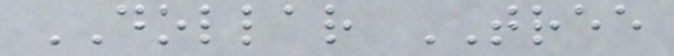DOLLAR TREE
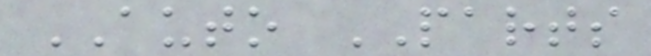AUTO PARTS
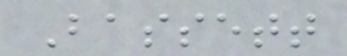Bassett
